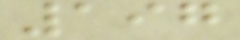197
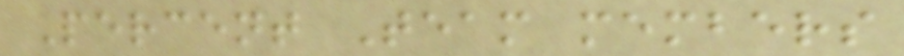Percent Team members
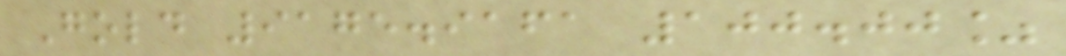Gold 9175.9161 100.00%
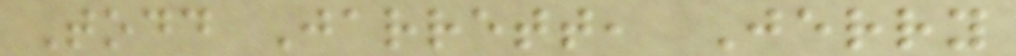Todd Jarrett, Jerry
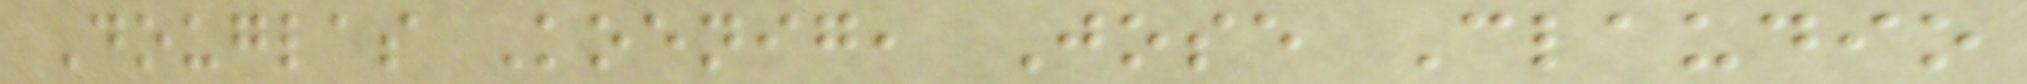Douglas Koenig, Jose Claudio
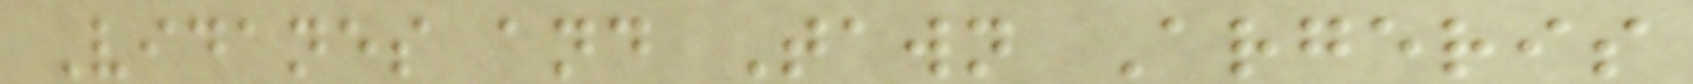Vidanes and Tawn Argeris
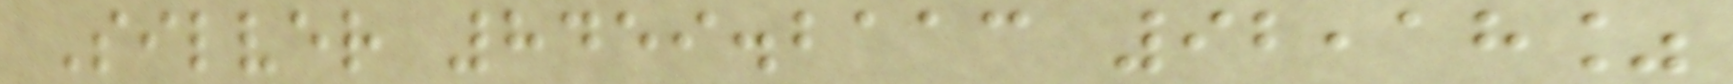Silver 8459.2113 92,18%
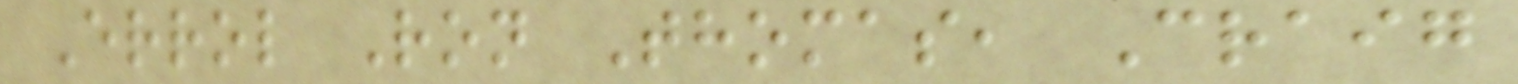Errol Ron Thomas, Craig
